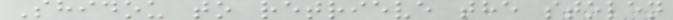Shidou to retrieve the stolen
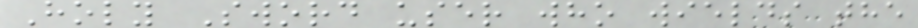Holy Sword user who wields the
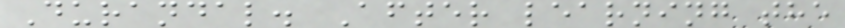Durandal. After learning the
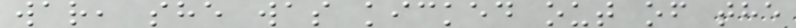war, she was kicked out of the
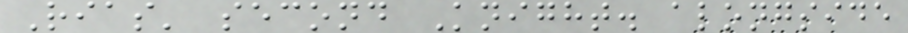Rias' second Knight. alongside
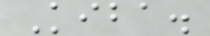Kiba.
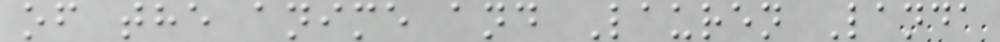of the anime and Lauren Landa
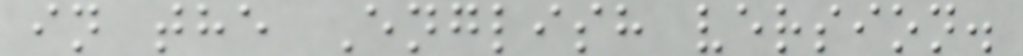in the English version.
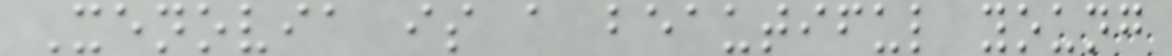Xenovia is a beautiful young
